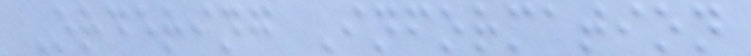Ordering Information
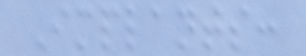Implants:
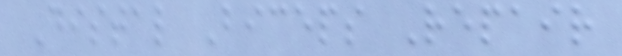Distal Biceps Repair
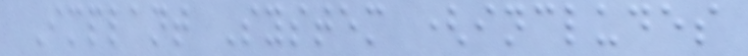Implant System (includes
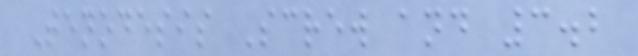Tenodesis Screw and 3.2
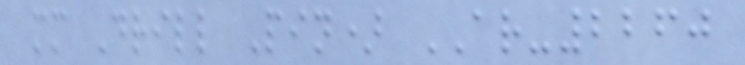mm Drill Pin) AR-2260
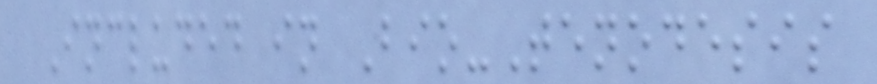Included in Bio-Tenodesis
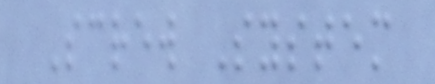Screw System
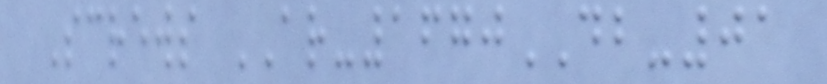Screws AR-1670DB-01
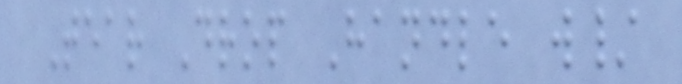Tear Drop Handle w/
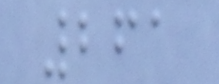261
